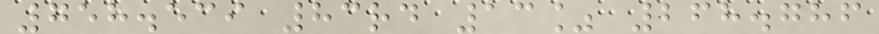758.539 83rd 13% 268.786
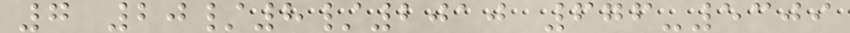7 20/8/2010 676-5309
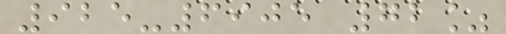925-6905 72%
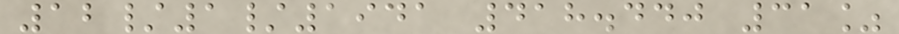12/1/1941 418.440 31%
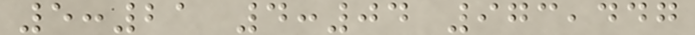5:21 4:04 973,447
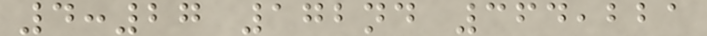4:27 172nd 364,221
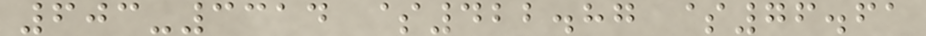603-3314 $422.87 $76.61
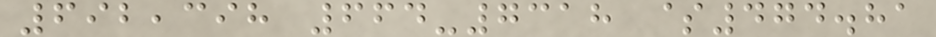692,398 664-7318 $474.81
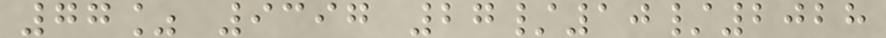77% 9397 27/10/2028
